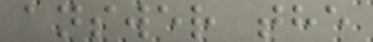answer the
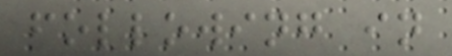following in
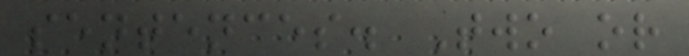sentences. Two or
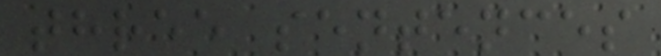three sentences
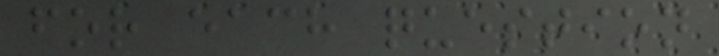for each question
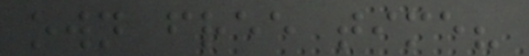own free time?
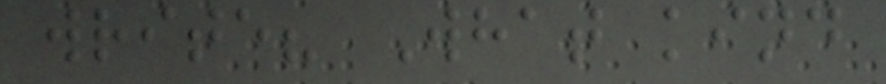write? What kind
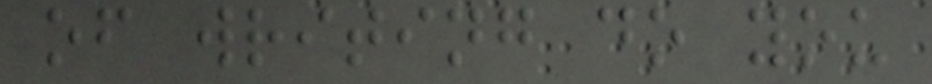of writing do you
